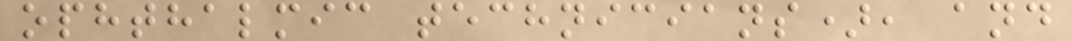ophthalmic technicians), and
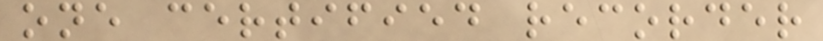one certified recorder
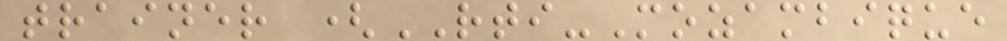trainer (RTI-Mozambique
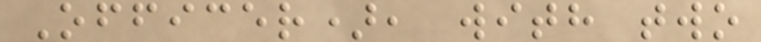Officer), with two
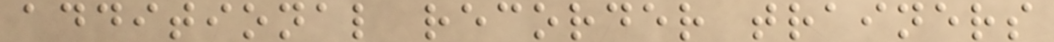additional recorder trainers
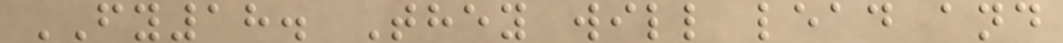FY18. They will lead and
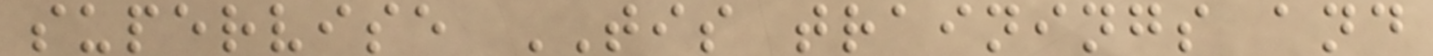supervise TIS trainings and
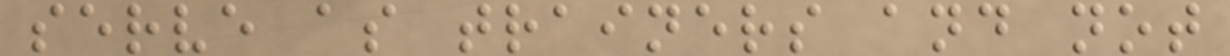serve as trainers and not
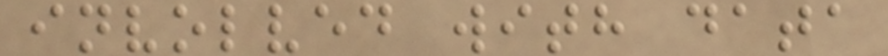involved with data
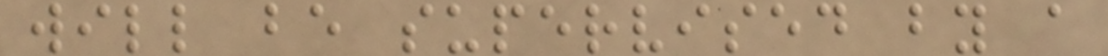will be supervised by a
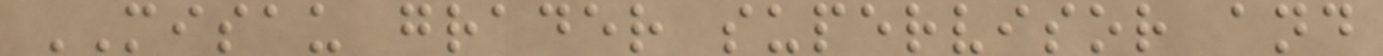MISAU grader supervisor and
